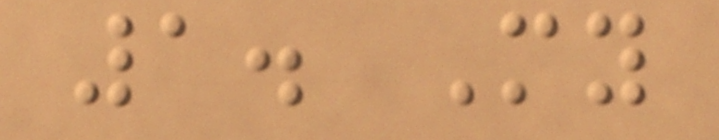1. My
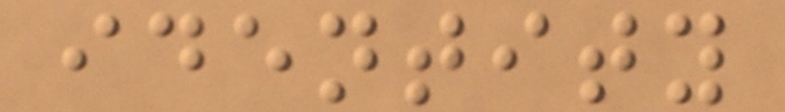identity
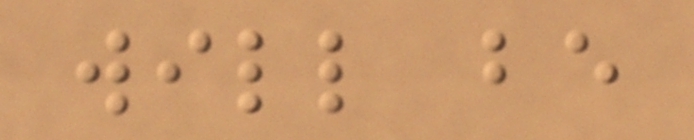will be
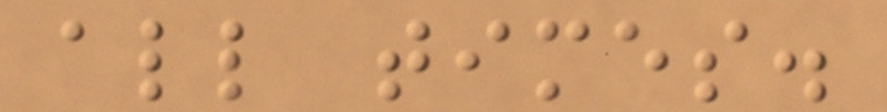all times.
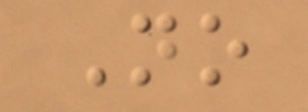No
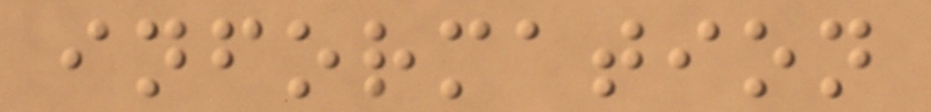information
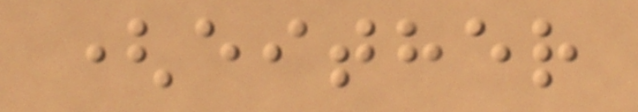(either
